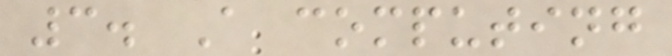3. A computing
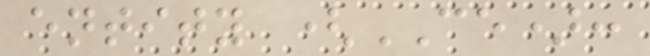entity (CE):
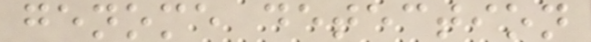genome detection
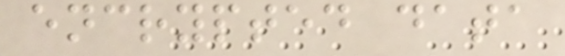encrypted data
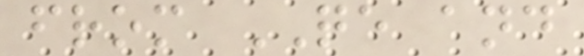from QE and
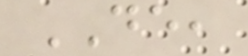DE,
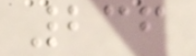236
